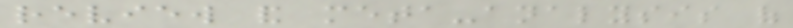review and meta-analysis of
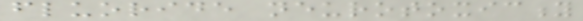fluoride neurotoxicity
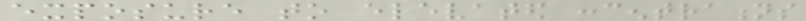exposure to elevated concentrations
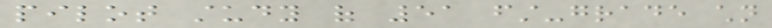pilot study of 51 first-grade children
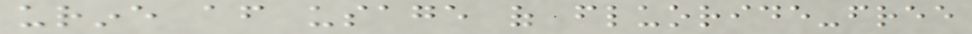urine after usage of fluoride-free
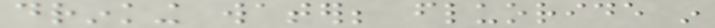drinking water; fluoride in
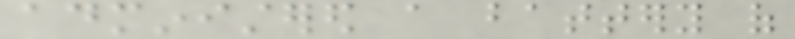administered a battery of
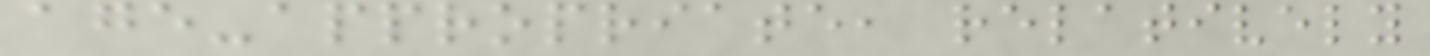age-appropriate, relatively
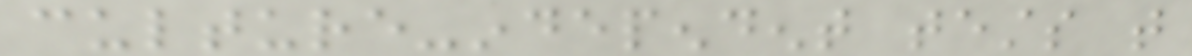culture-independent tests that
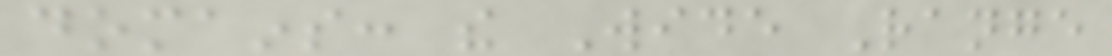domains: the Wide Range
